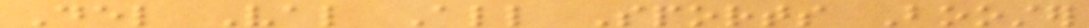Del Val All Sports Booster
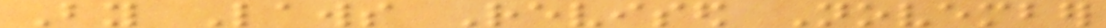By Laws Revised November
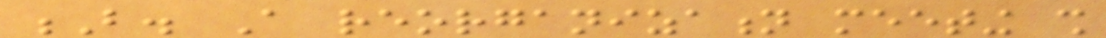B. A reorganization meeting shall
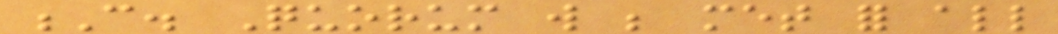C. Quorum will be met for all
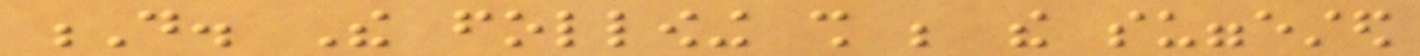D. The following shall be the suggested
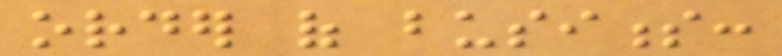order of business:
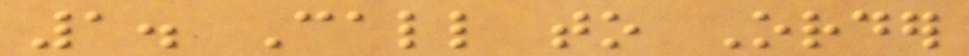1. Call to Order
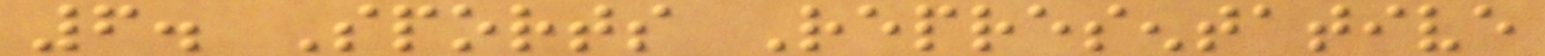6. Sports Representative
